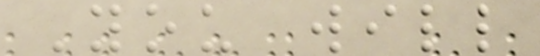You will
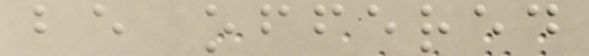be offered
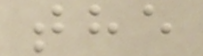the
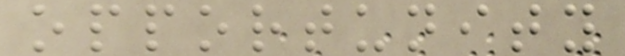opportunity
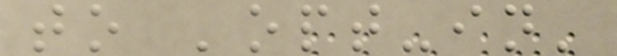to 'opt-in'
